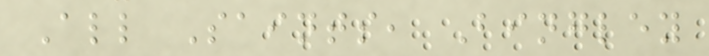All Saints, Bingley
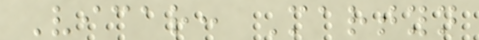Vicar: Martyn
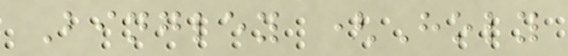Bingley (Holy
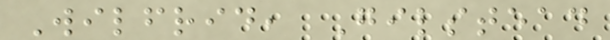Wilfrid, Gilstead
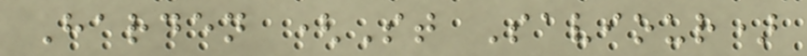Harden (St Saviour)
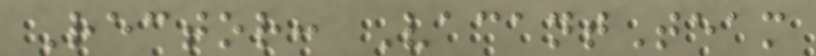Rector: VacantTeam
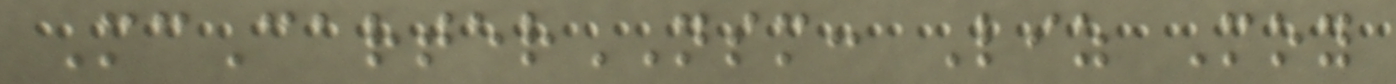McCarterNSM: Liz Moy
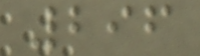296
